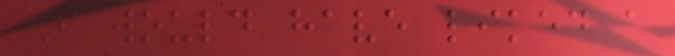I would have liked a
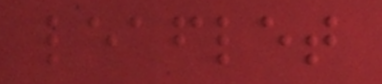leaflet
